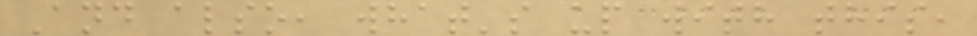And also, what's up with this,
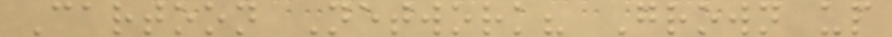Cartoon Network? Grown up
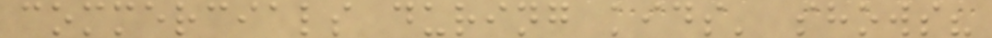commercials during kids' shows?
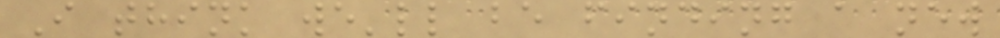I think we'll be finding a new
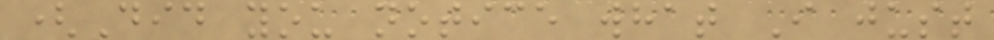(Did you notice what I just
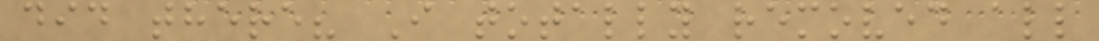did there? I totally removed all
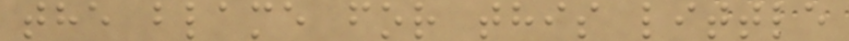the blame for this little
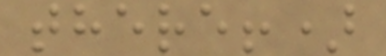there!)
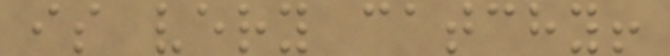is very catchy!
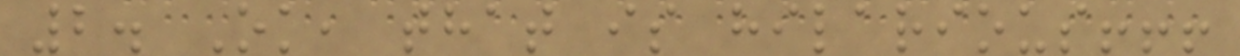2. Ok, that is hilarious!!!
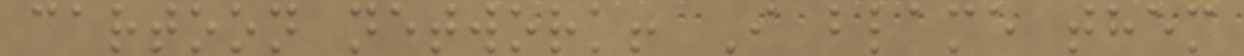cartoon network! I blame them
